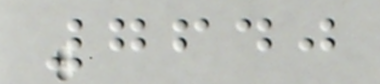7640
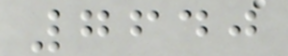7640
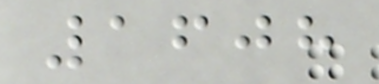1608
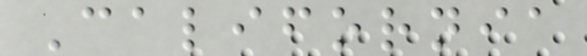California
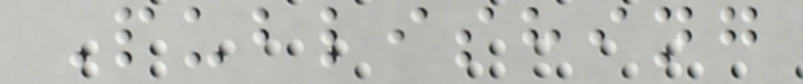Publishing
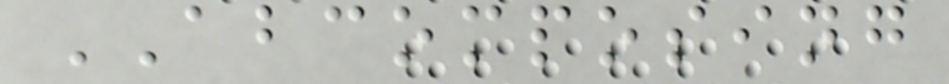ABCOMPOSING
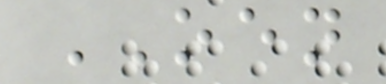OEN
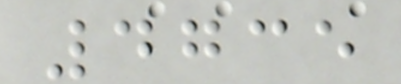4735
